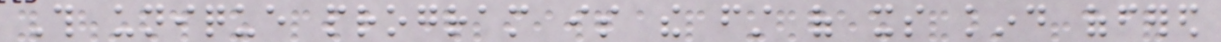This unique program is the first of its kind offered
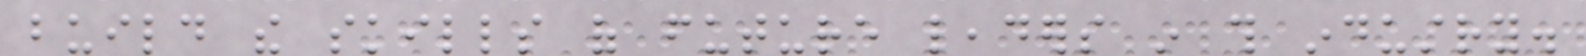build the skills of future leaders in this industry.
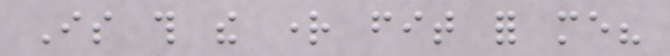Is this the right fit for me?
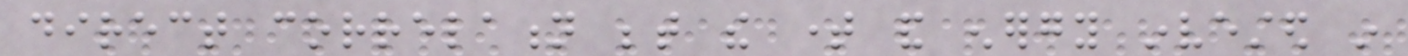direct correlation between the time and energy invested in
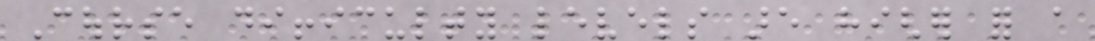Course difficulty levels are higher for a
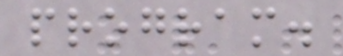program.
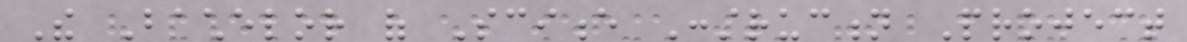The Bachelor of Science Construction Project
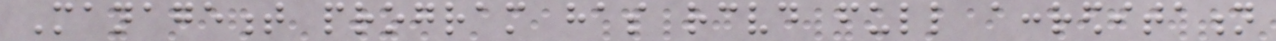Management program has received full accreditation
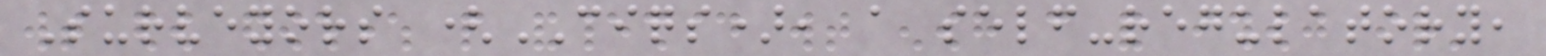Surveyors (CIQS), a self-regulatory,
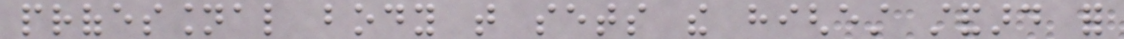professional body that sets the highest standard for
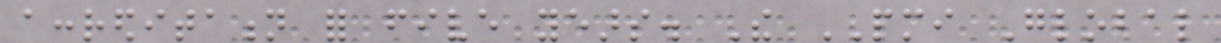accreditation for five years. The PMI Global
